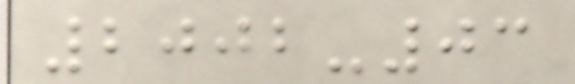2002-03
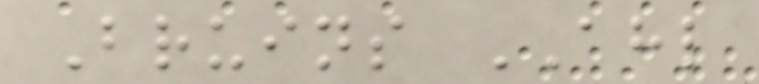Bruins AHL
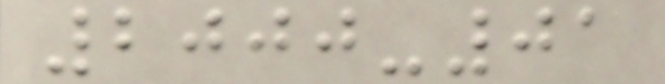2000-01
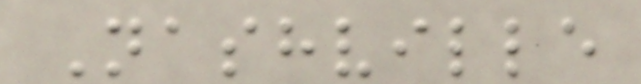Nashville
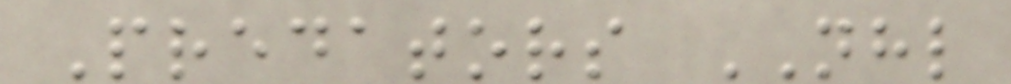Predators NHL
